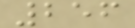256
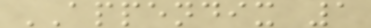APPENDIX 1
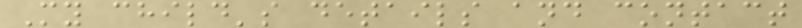My child's details and contact
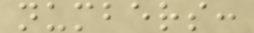numbers:
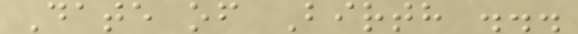Date of Birth ...
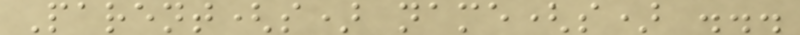Parent(s) name(s) ...
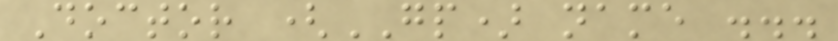Doctor (GP) name ...
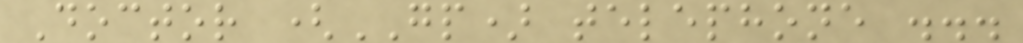Doctor (GP) telephone ...
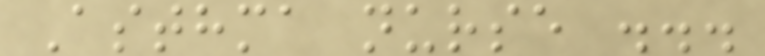Asthma nurse ...
